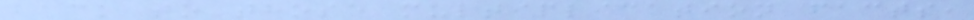back to those multiplication facts,
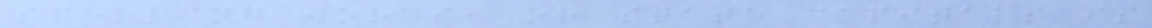spelling words, or state capitals is
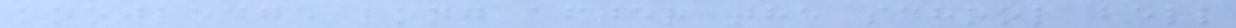knowledge long after the school bell
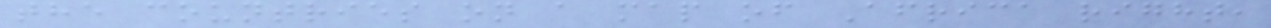the countries on a map of Africa right,
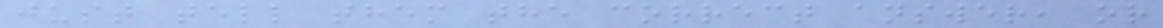just tell them the correct answer, or
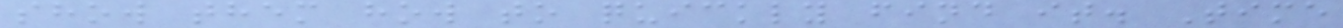show them how to quickly find it. Time
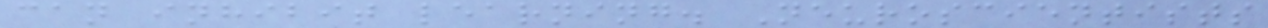can inhibit learning. Neuroscientists
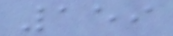159
